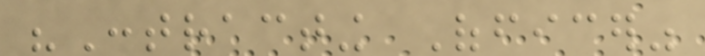"Contracting Officer"
